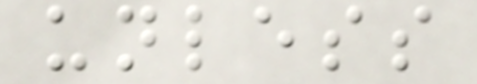unless
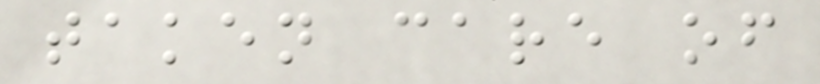taken care of
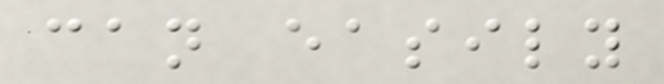can easily
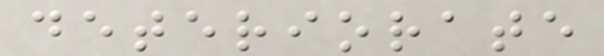deteriorate
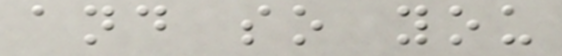and so you
